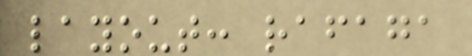layout: rafaga
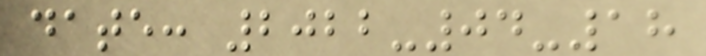date: 2022-04-18
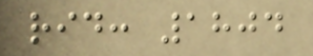rid: 1804
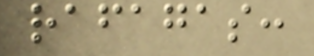rafagas:
